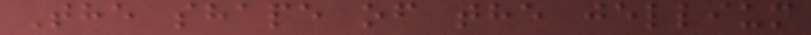The shape of the jellium
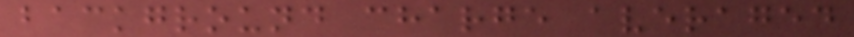background charge averaged
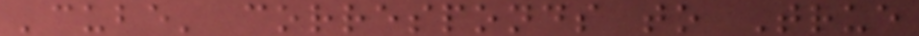'cube' corresponds to True
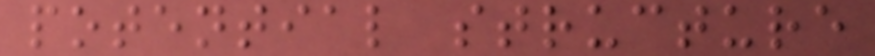potential structure
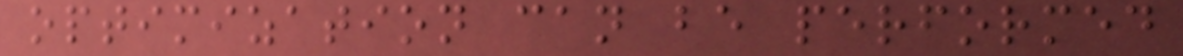optimization can be performed
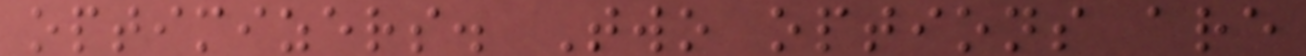optimizers. Two options are
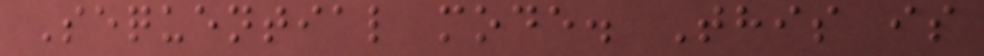Sequential mode. This is
